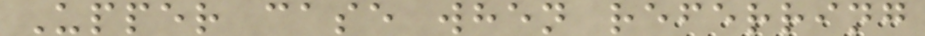Upper case when referring
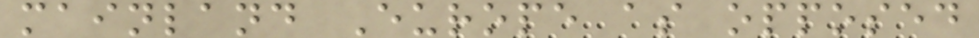mainland Europe as opposed
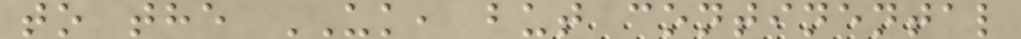to the UK, but continental
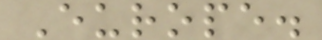Europe.
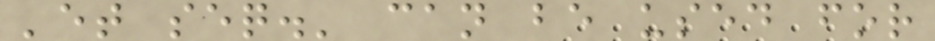'et seq.' can be used for
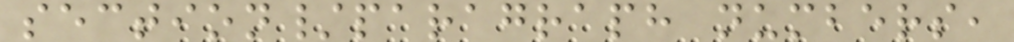section/paragraph numbers,
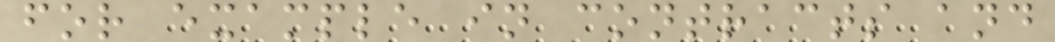for example in contracts and
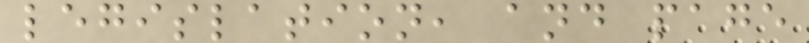legislation, and page
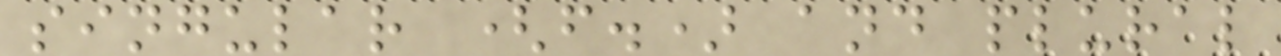singular (f.) and plural
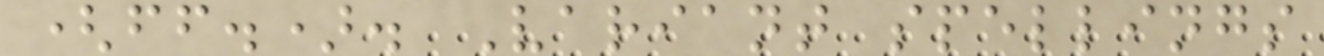(ff.). Variant spellings
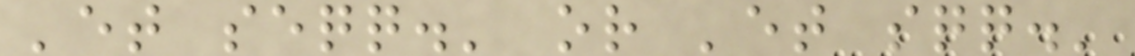'et seqq.' or 'et sqq.'
